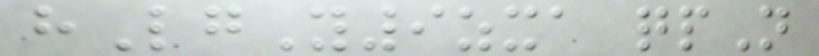hLgY9zxa qpN
